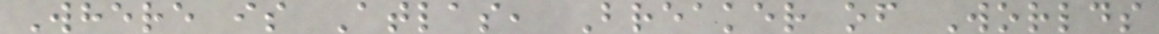Where is Atlas, Breaker of Worlds
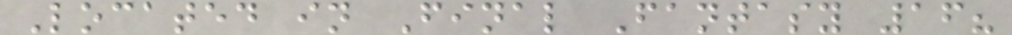Located in Final Fantasy 16?
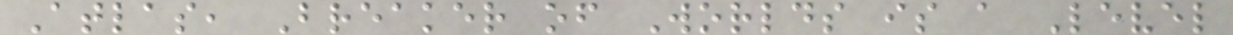Atlas, Breaker of Worlds is a Level
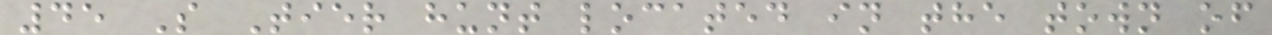45 S Tier hunt located in the town of
